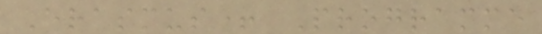Erasmus+ Programme
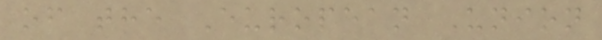of the European Union
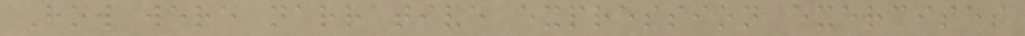How were narrative expression exercises
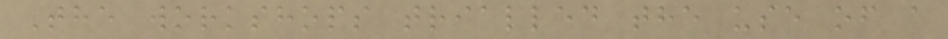The workshops trialled the use of a
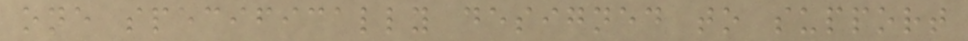one specifically designed to support
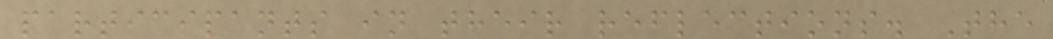participants in their reflections. The
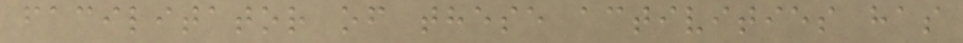facilitator of these activities has
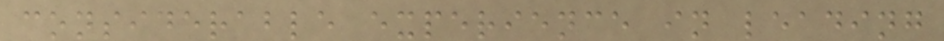considerable experience in leading
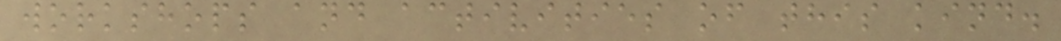workshops and activities of this kind.
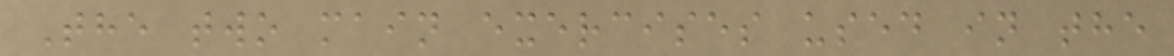The two main exercises used in the
